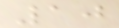10
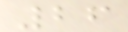26
